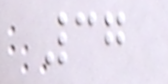37
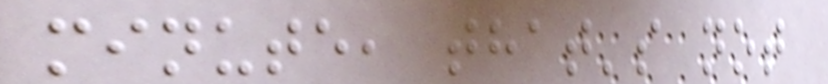minute, that's not
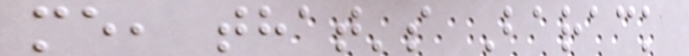me, that's Barack
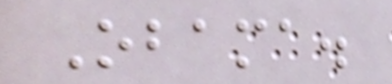Obama.
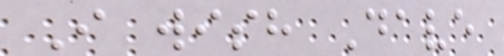I wish Dave
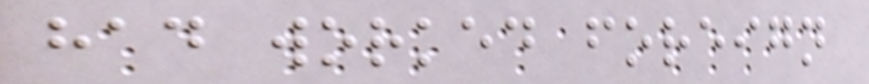had worked foreign
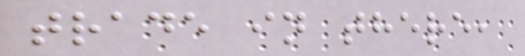trade in there,
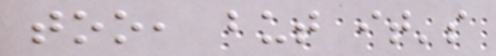too, but it's
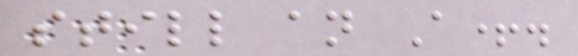still an A+.
